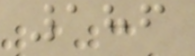186
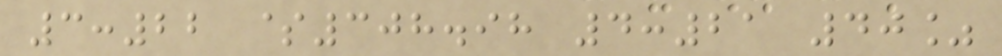3:22 $308.98 4:21 40%
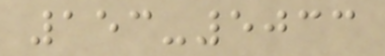153-5033
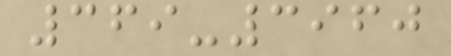369-3960
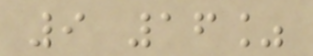9 16%
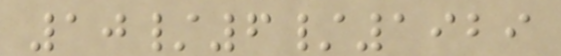10/6/1929
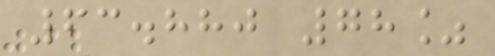63.880 78%
